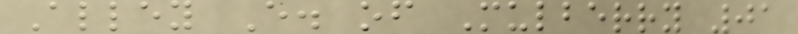Alley E. of Mulberry 01
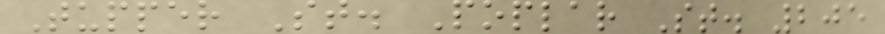Tupper St. Poplar St. 205
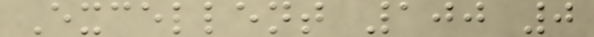Excellent 100 0
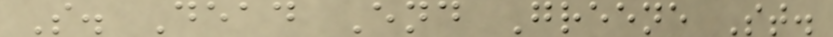S. Dead End Greene St.
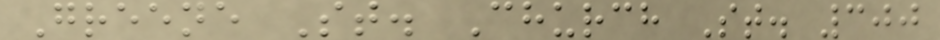Greene St. Church St. 300
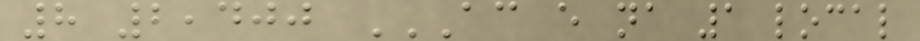8 2,400 AC E NA 1 LOCAL
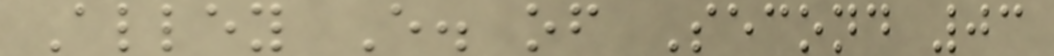Alley E. of Second 03
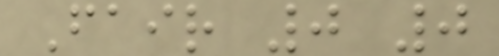Fair 0 0
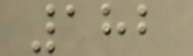182
